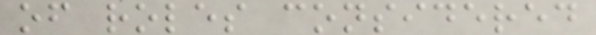of roles considered
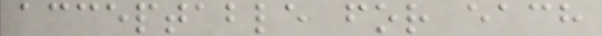acceptable for each
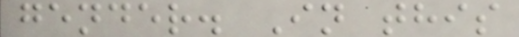gender. In this
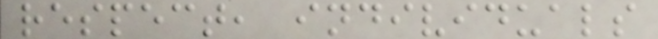respect, individuals
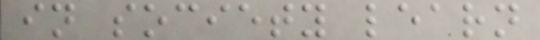in society learn
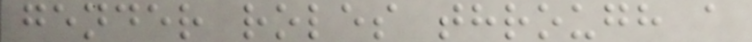gender roles through a
